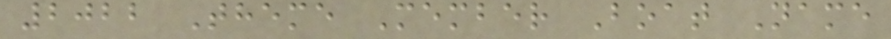2022 Theme Member Boat Name
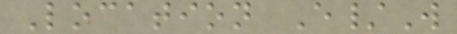Location E/W
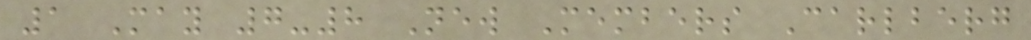1 May 7-8 New Members Carlberg
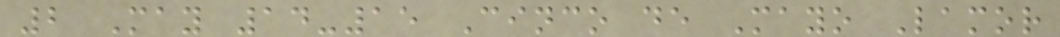2 May 14-15 Cinco de Mayo Lamor
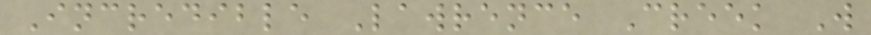Incredible Lawrence Creek W
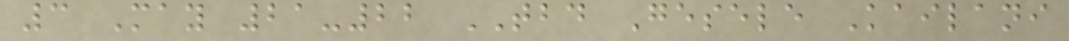3 May 21-22 TBD Gesele Kailani
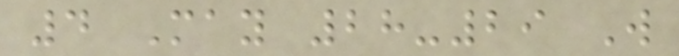4 May 28-29 W
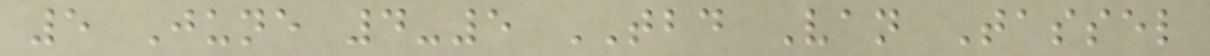5 June 4-5 TBD Van Tassel
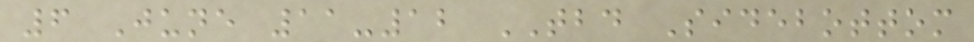6 June 11-12 TBD Sidebottom
